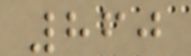860
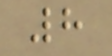8
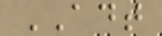ADT
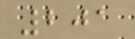201
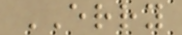ERRY
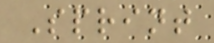Sprint
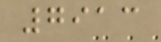7913
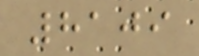8109
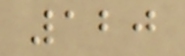120
